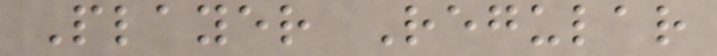Player Regular
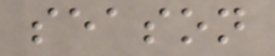season
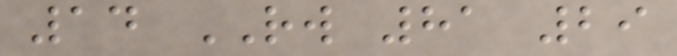14 RW 81 29
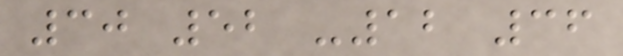30 52 -12 36
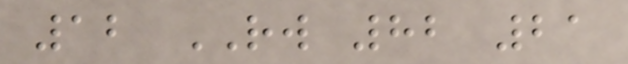12 RW 82 21
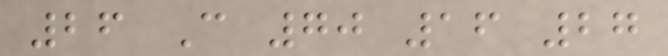26 C 70 16 27
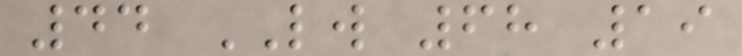44 LW 68 19
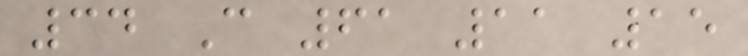34 C 61 11 15
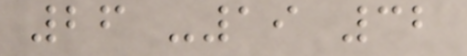26 -19 32
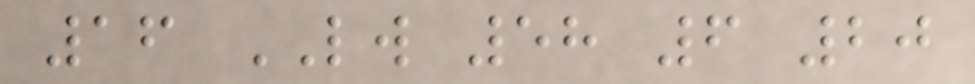16 LW 58 6 20
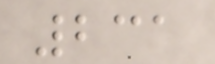231
